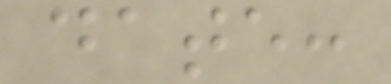date:
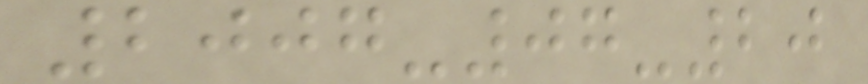2007-07-20
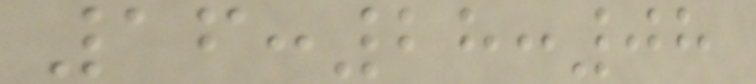16:28:08
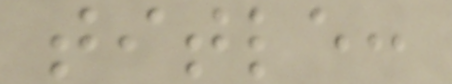title:
